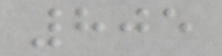805
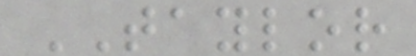TAYLOR
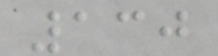130
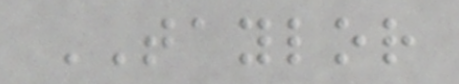TAYLOR
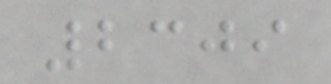2309
